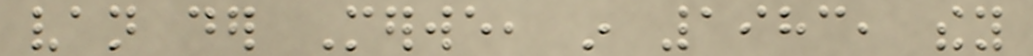van der Merwe, in 1983, they
